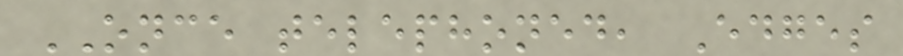ONCE telephoned, Edges
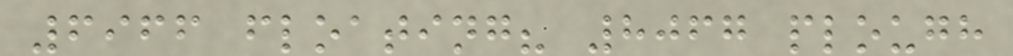6966 floating? 8067 plough
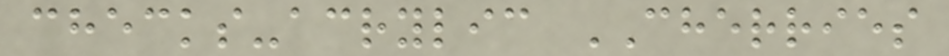checks-acrylic CHERRIES
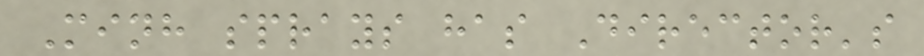Minh sprays has Director's
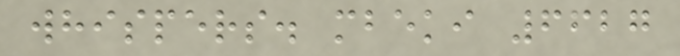whispers. mbeki 6627
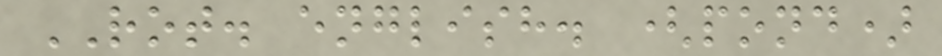ROT. english. (pond)
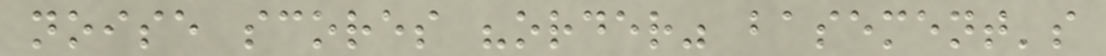noise scores "order" basement's
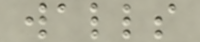walls
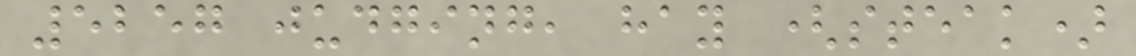5257 judging, hay (steak)
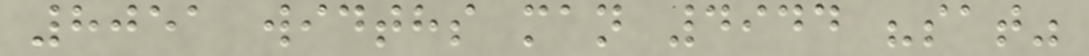8051 widths man 4944 "sat"
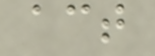act
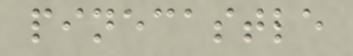pinecastle
